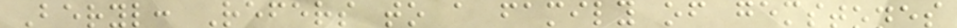Beryl: Refers to a family of gemstones
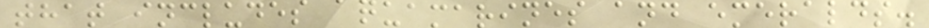that includes aquamarines and emeralds.
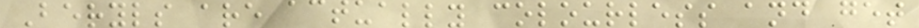Beryls are actually colourless and get
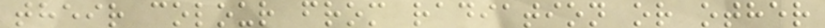their colour from radiation or other
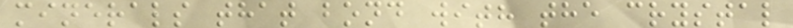minerals that bond with the crystal
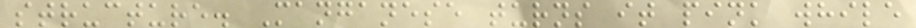structure. Manganese turns it pink while
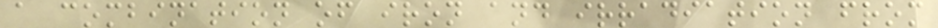a combination of iron and irradiation from
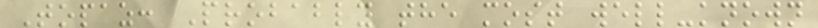Topaz: Probably the most well-known
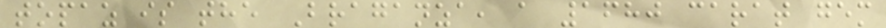topaz is the Braganza, a 1680 carat gem
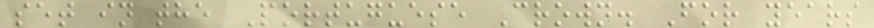set in the Portuguese Crown. For years
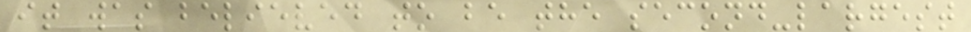it was believed to be the second-largest
